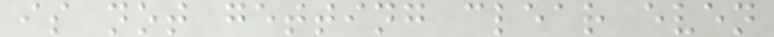is not getting clear even
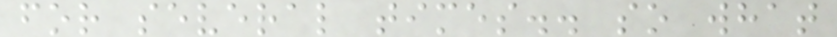for several times.. so what
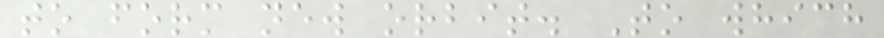to form new orbit. To which
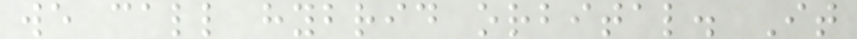we call hybrid orbital. It
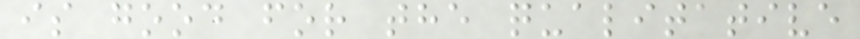is good for the qualitative
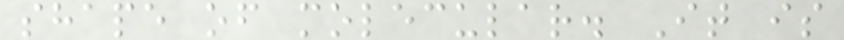shape of molecular. It is
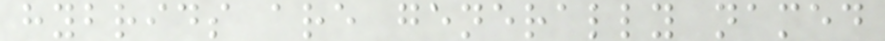hybrids are generally named
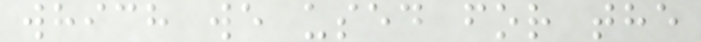which we used for the
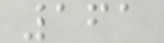161
